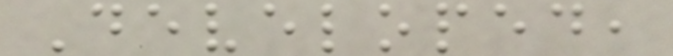Developed,
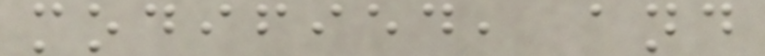modified, and
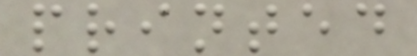printed
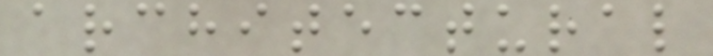architectural
